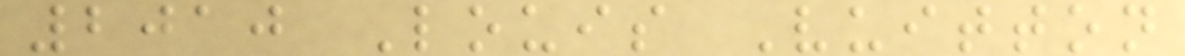2010 Louis Vuitton
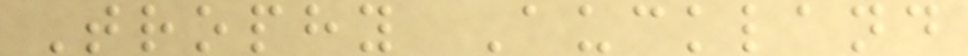Trophy Auckland
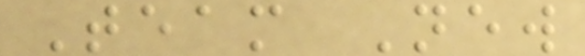Team New
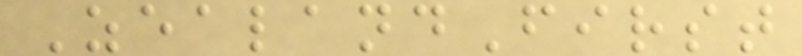ZealandFirst
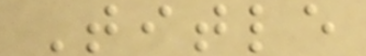Title
